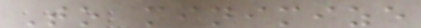To minimize
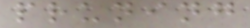pruning
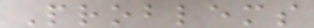Problems
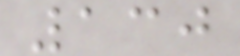130
